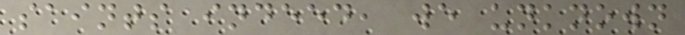saints indeed, we unknown
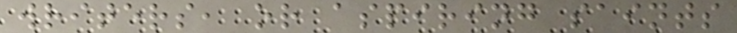writers, or aspiring saints
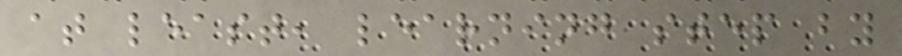at least, learning step by
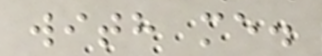with me.
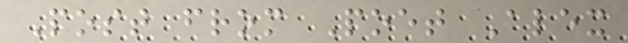Post from Poet Alex
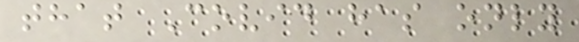that Covid has only
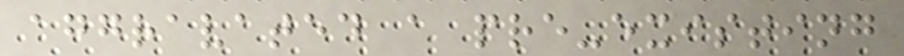aggravated a pre-existing
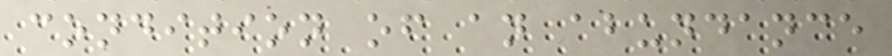condition of an abundance
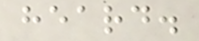heard.
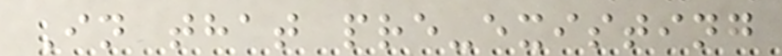In that pre-existing
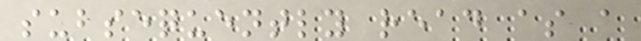subsequently read as a
